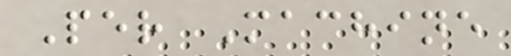Per Machine
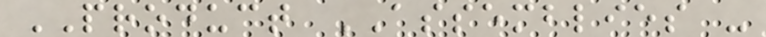PRODUCT ASSEMBLIES -
